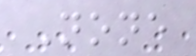None
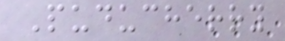Puducherry
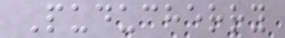Puducherry
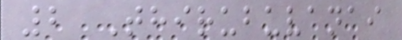2 Thirubuvanai
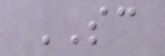SC
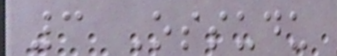3 Ossudu
